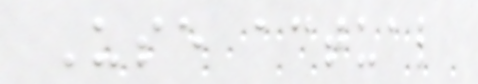Use actual
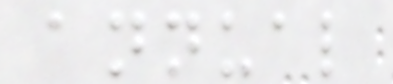annual
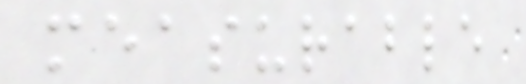measurable
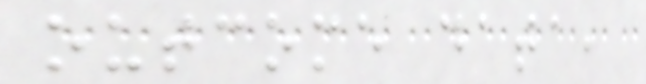outcome data,
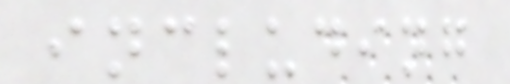including
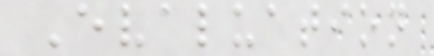Evaluation
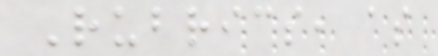Rubrics, as
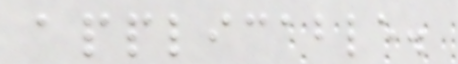applicable.
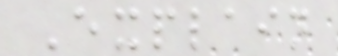Explain
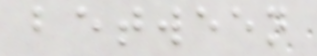between
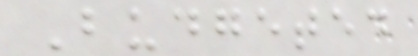Budgeted
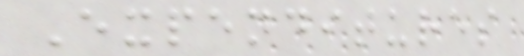Expenditures
